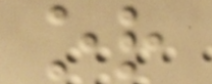or
